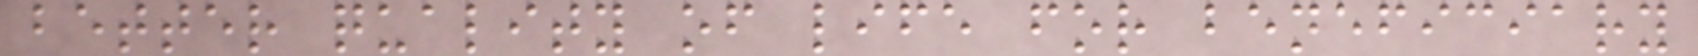better quality of life for beneficiary
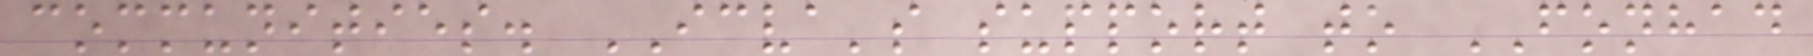communities. ICVA's support to FONHAD
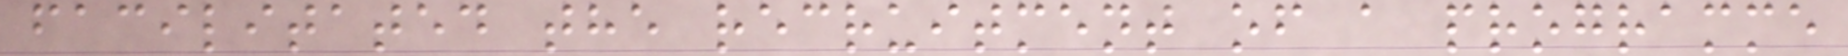facilitated the recruitment of a programme
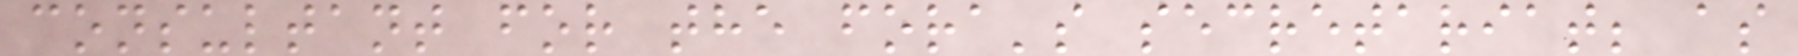consultant for the fora's secretariat; as
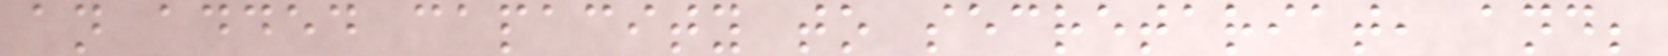an added capacity to secretariat, and;
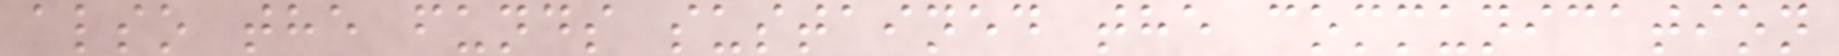also the funds sustained the communication
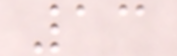13
